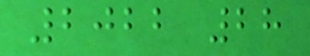2022 28
